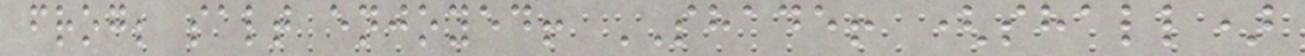frog; salt enjoyed! SHADE! (shall)
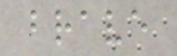brave
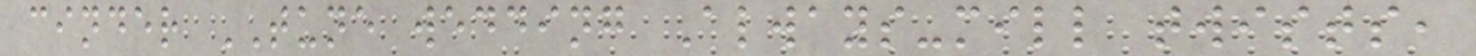cinder TUNE wedding Always-mill twists,
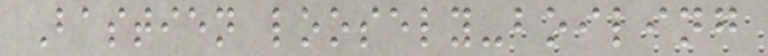Bastien loosely-boiling
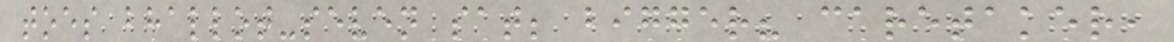toes bhallot-seven sat; bigger? caretaker,
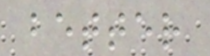better
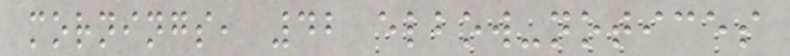mornings, 42 elbow-notices
